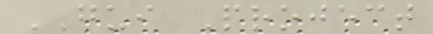GUI Project
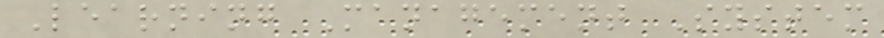Learning Management System
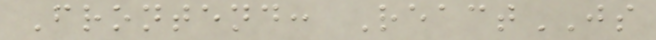Frontend: ReactJS
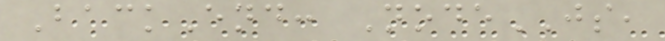BackEnd: NodeJS,
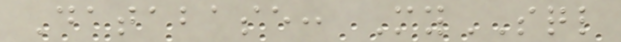Database: MySQL
